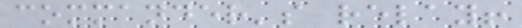commander's relay!
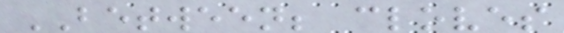BETWEEN; cloves
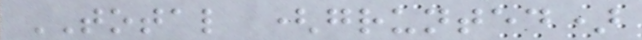TOTAL (grunted)
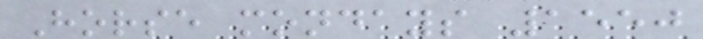Horse mondays 1550
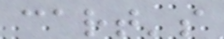cart's
